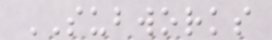SUBWORKS
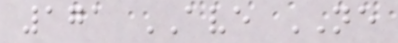171 AVE NE
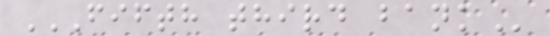FIFTH THIRD BANK
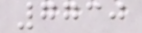7730
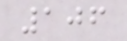106
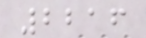2216
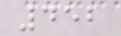452
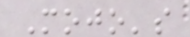Mojo's
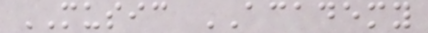MUSIC ACADEMY
